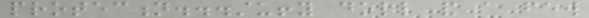protection...stuffy doll and a few
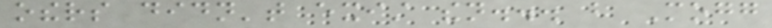others didn't exist then... but Mogg
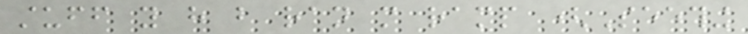stuff you have but ran more ramp (Seething
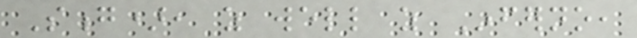Song), as well as Inferno,
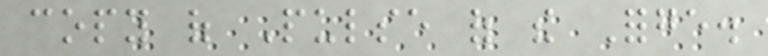copy of Pulse of the Forge.
